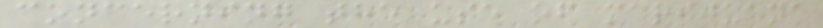concerning the use of marijuana
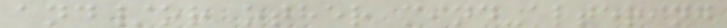and/or other mind-altering
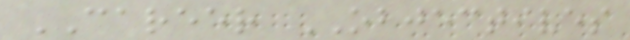CAREER OBJECTIVES
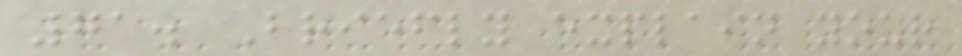71. Briefly explain your
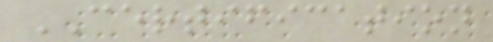CERTIFICATION
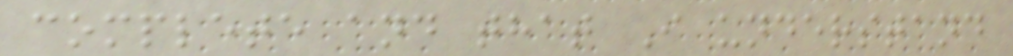complete and that I understand
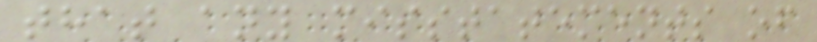that any misstatements of
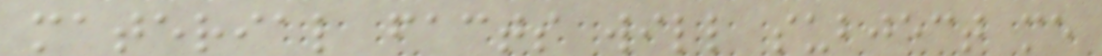material facts will subject me
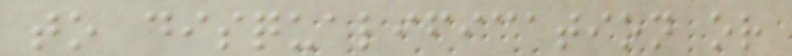to disqualification or
